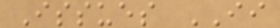Issues II
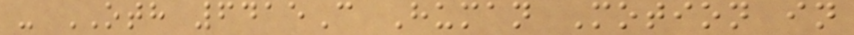- OTH 6415C Human Motion in
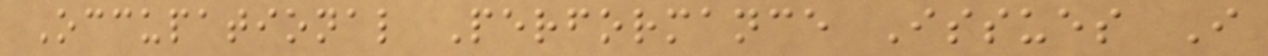Occupational Performance Issues I
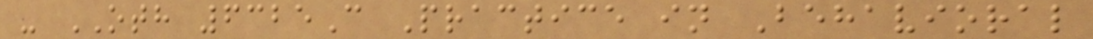- OTH 6325C Practice in Behavioral
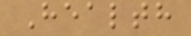Health
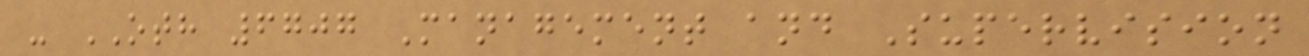- OTH 6707 Management and Supervision
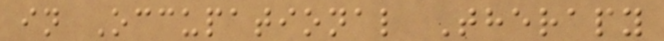in Occupational Therapy
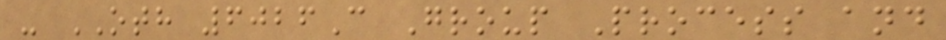- OTH 6026C Group Process and
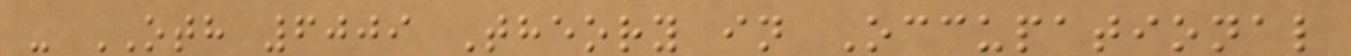- OTH 6009 Theory in Occupational
